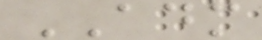ADM
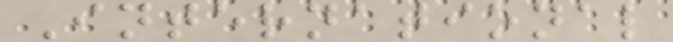International
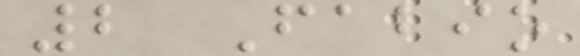2 Fabio
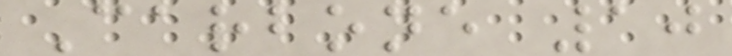Carbone 10
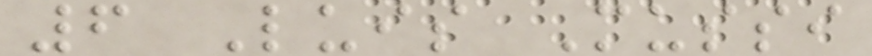6 Luis Mussi
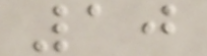10
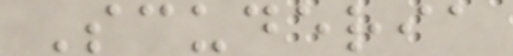Scuderia
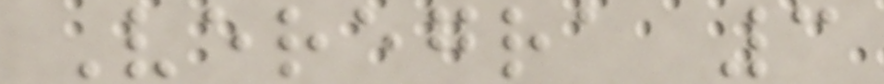Veregra 3
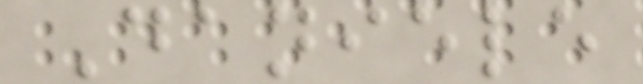Daniele
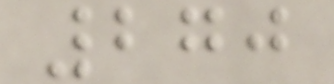270
